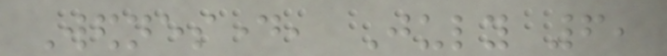Wednesday, July 6,
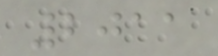2011
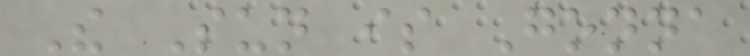The Sun is Gonna
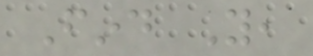Find You,
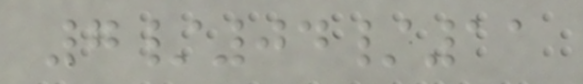7/04/11
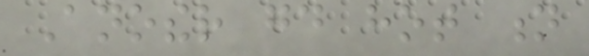Another good hot n
